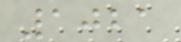1021
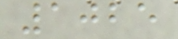1025
